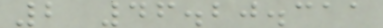2 46.20.311
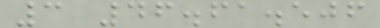3 46.61.506
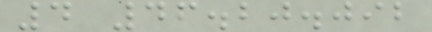4 46.20.092
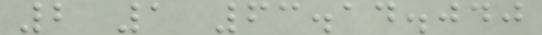2 1 63.14.040
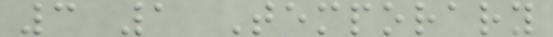3 1 Temporary
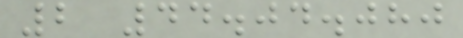2 44.04.080
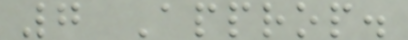7 Approp.
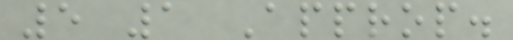5 1 Approp.
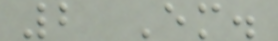2 Em.
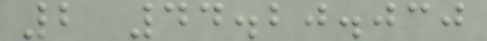2 44.20.030
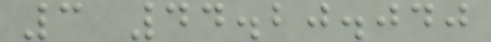3 44.20.040
